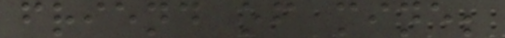friend of mine;
